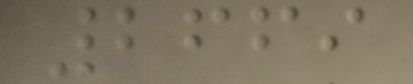2669
